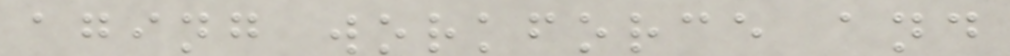aging workforce and
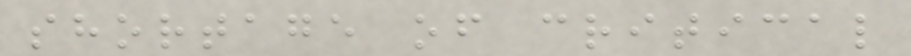shortage of critical
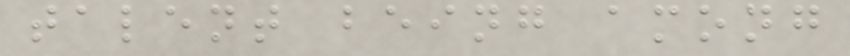talent being among
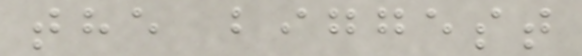the biggest
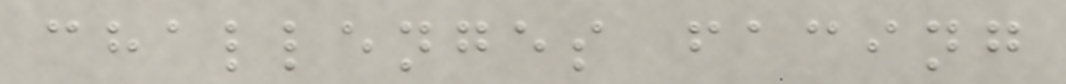challenges facing
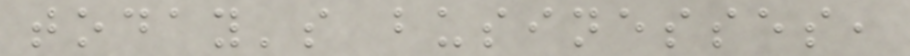today's businesses,
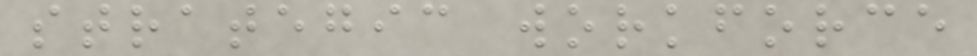strategic workforce
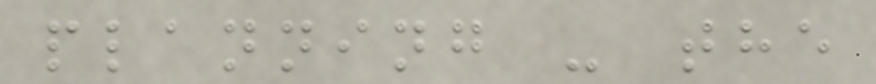planning - the
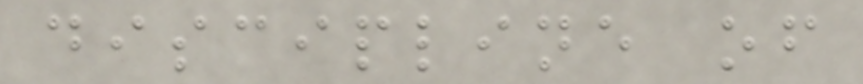discipline of
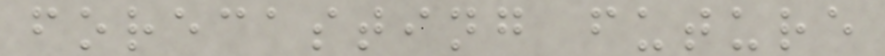forecasting future
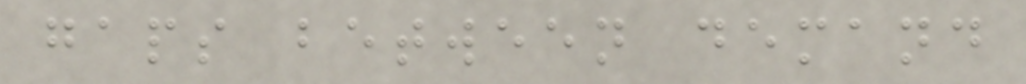gaps between demand
